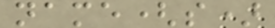name(s)
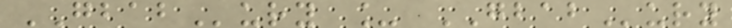GBABury _ GBABury
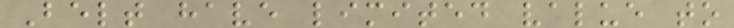Belt have limited value to
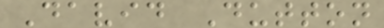David Dutton
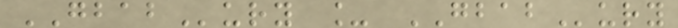GBABury _ GBABury
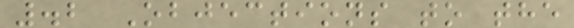.2 Objections to the
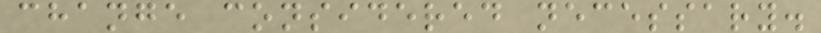change considered necessary.
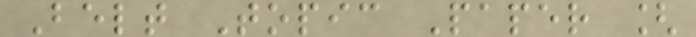Belt Topic Paper [
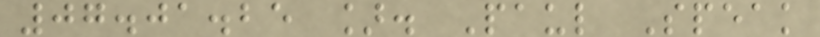07.01.25 ]. Paul Speak
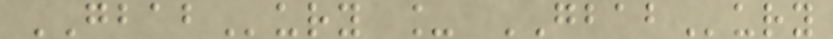GBABury _ GBABury
